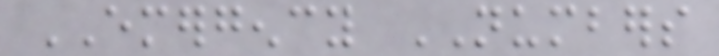EMERGENCY NUMBERS
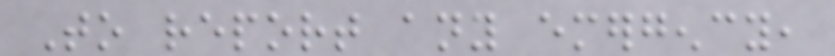To report any emergency,
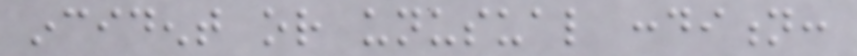incident or unusual condition:
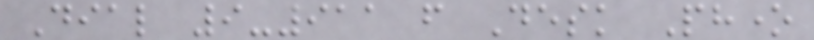Dial 9-911 from Desk Phone
